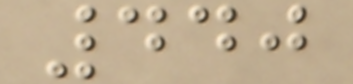440
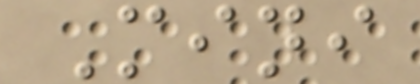Mini
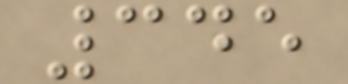345
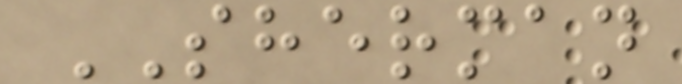SHERMAN
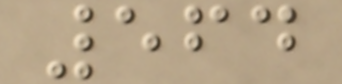564
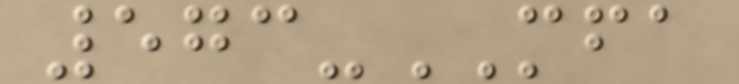573-MFA
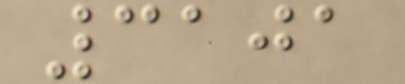3101
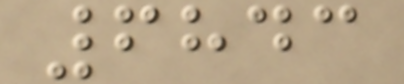6843
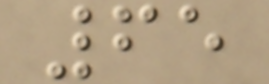65
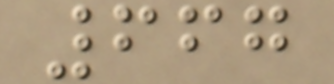667
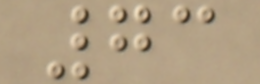73
